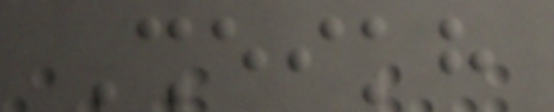Sheikh
